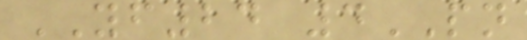YF24 4PN
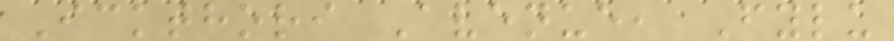Ickthori Avenue, Fylu
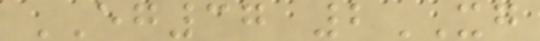EG37 2XG
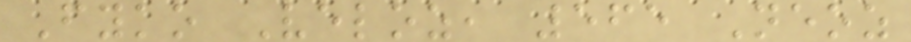Fyko Veloz, 565 Neoz
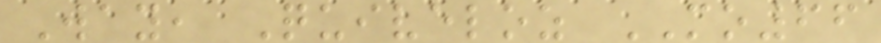Way, Quiveloz MO66
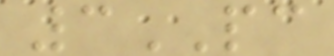3PC
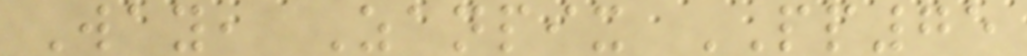Way, Zanpix PP75
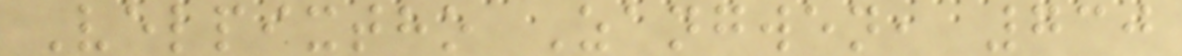Velpixtho Zangwen, 730
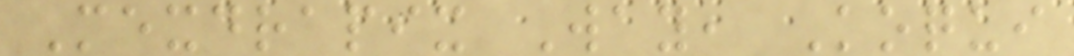Mexdrapix Way, Koqui
